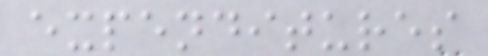expenditures
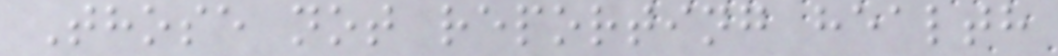Those not reporting health
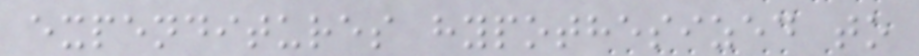expenditures hypothesized to
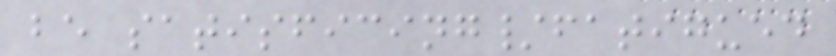be satisficing/fatigued
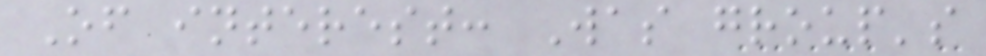Of interest: Was group's
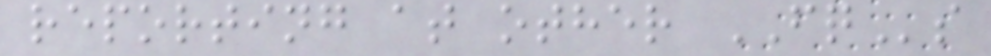reporting at other FQs
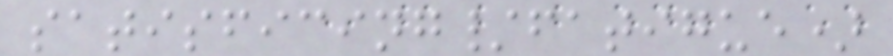satisficing/fatigue)
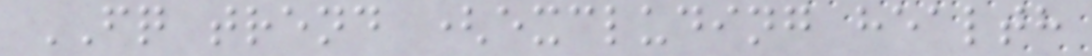FQ trend (excluding health
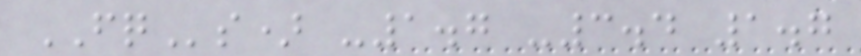FQs) -1.7 -3.4 1.7
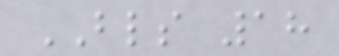BLS 18
